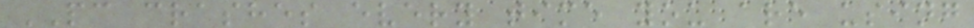PC crashes every time you are using
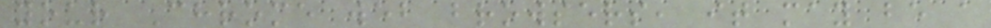your Chrome web browsers, it may be a
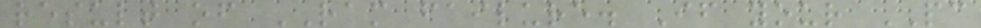result of RAM failure. If your PC
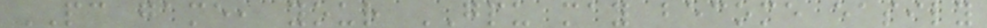PC game, your GPU may become easily
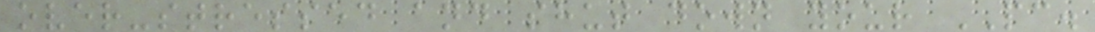over-stressed and shut down your PC.
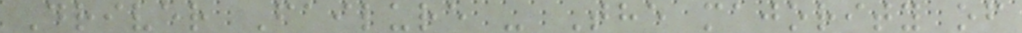Driver Failure - The majority of
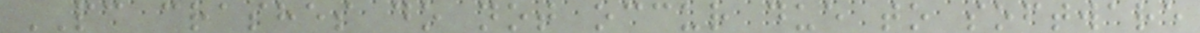PC crashes do not occur due to software
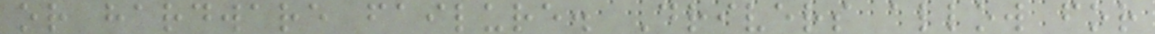or hardware failure. Drivers allow for
